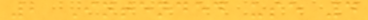2 Intended use 4
